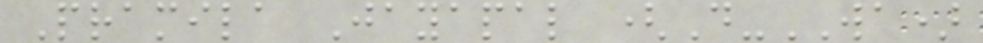Pramila Jayapal (D-WA)
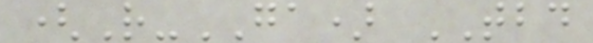(R-GA) TBD
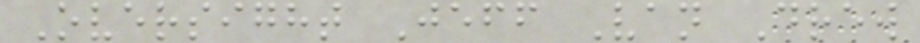Oversight Jeff Van Drew
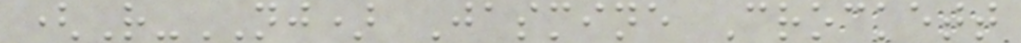(R-NJ) Jasmine Crockett
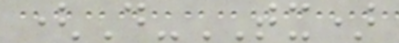(D-TX)
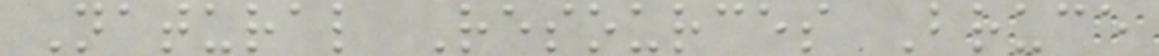Natural Resources Bruce
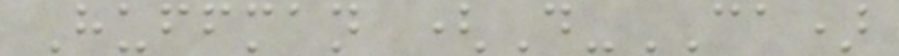Huffman (D-CA)
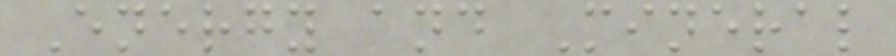Energy and Mineral
